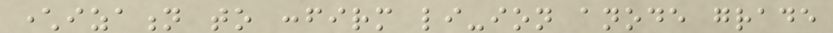characterization to confirm li-ion anode grade
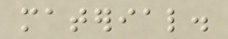material.
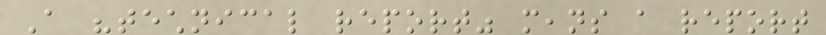A "technical report" means a report
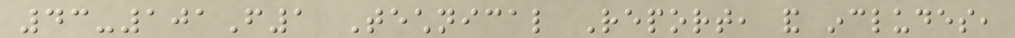43-101F1 Technical Report, and includes,
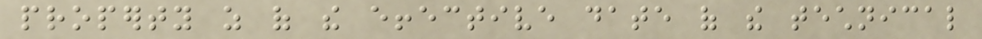property as of the effective date of the technical
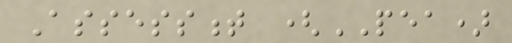Assessment (PEA)
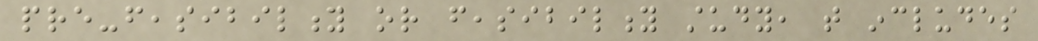pre-feasibility or feasibility study, that includes
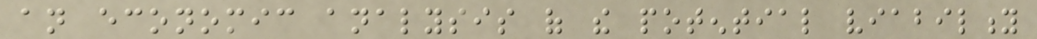an economic analysis of the potential viability
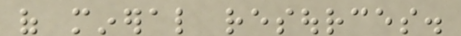of mineral resources.
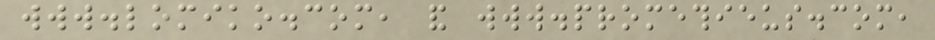www.lomiko.com, and www.promethieus.com,
